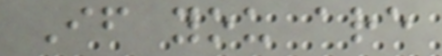If you are
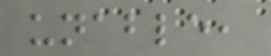unable,
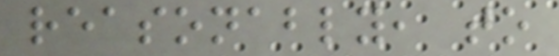reasonably, to
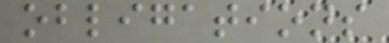obligations
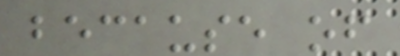because of
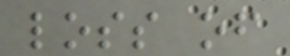loss of
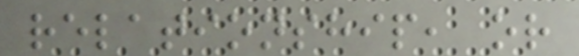relationship, or
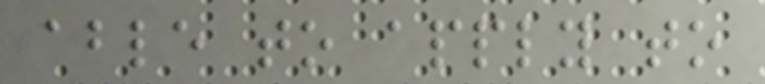able to apply to
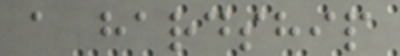a hardship
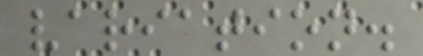variation.
